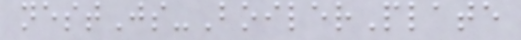nestJs-BoilerPlate
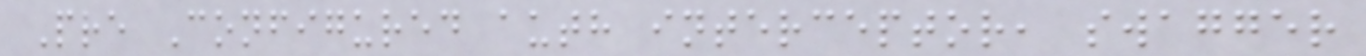Pre Configured auth interceptor, swagger
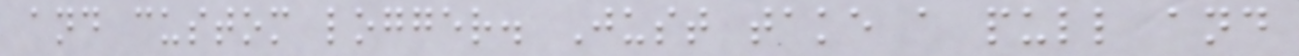and custom logger. Just take a pull and
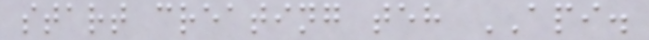start creating teh API.
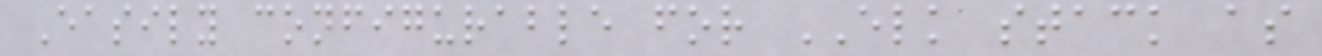Easily configurable for ELK stack as
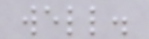well.
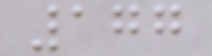177
